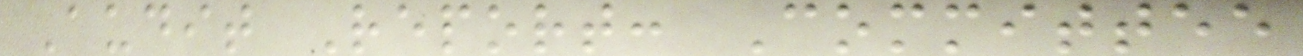Audit Report: Committee
